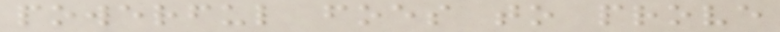powerful foes to prove
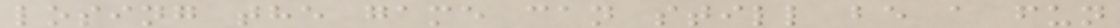losing the game can still be a fun
